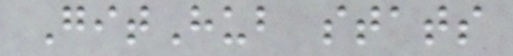GitHub stats
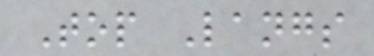Top Langs
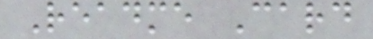Readme Card
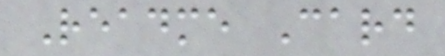Readme Card
